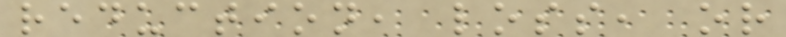reduction, loss, or
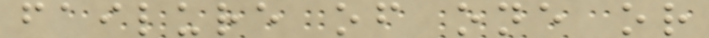failure of one or
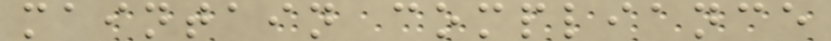maintain compliance
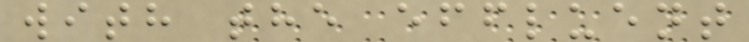with the effluent
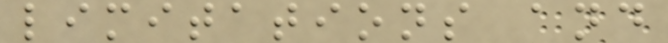limitations and
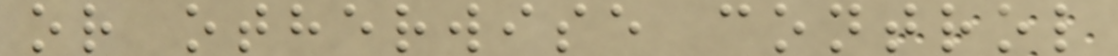or otherwise control
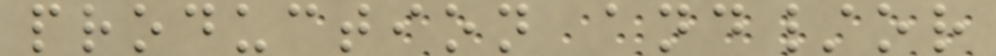production and/or
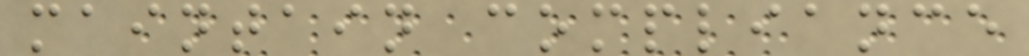maintain compliance
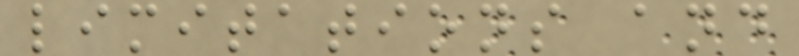limitations and
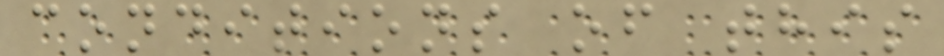conditions of this
